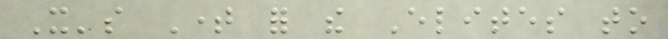It's Time for the Elites to
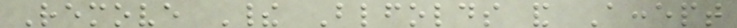Remove Their Blindfolds and Accept
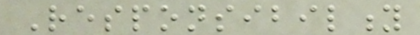Responsibility
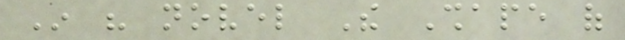In his novel The Shape of
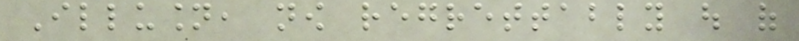Illusion, now regrettably out of
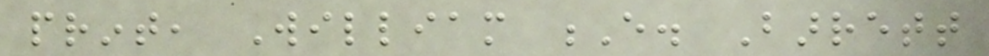print, William E. Barrett
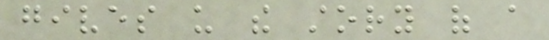gives us the story of a
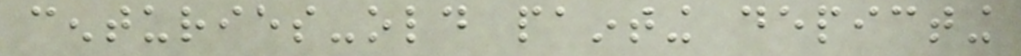centuries-old painting depicting
